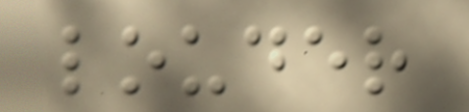louder
